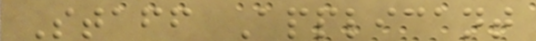Staff Applicant
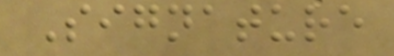Signature
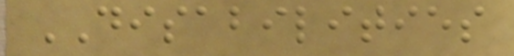DISABILITIES
